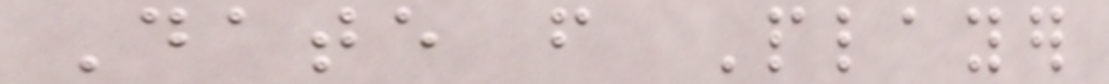Date from Player
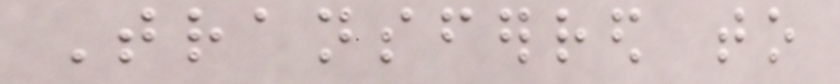Transferred to
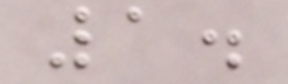1.
